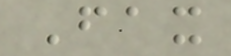Fax
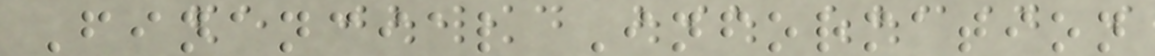Financial Information
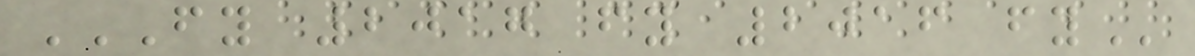FY 2017 FY 2016 FY
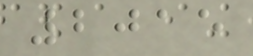2015
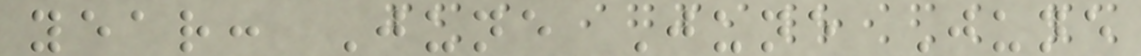year: June June June
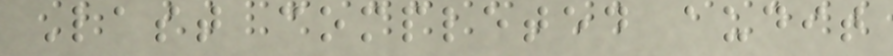Last completed audit
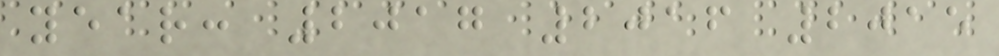year: 2017 2016 2015
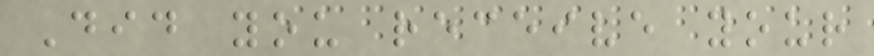Did you receive your
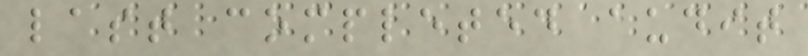last completed audit
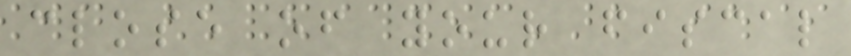close of your fiscal
